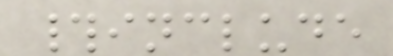#include
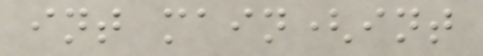int main(int
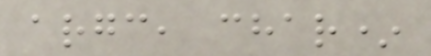argc, char*
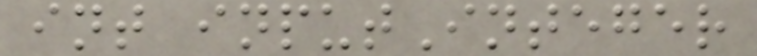int inputInteger
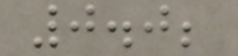0.0;
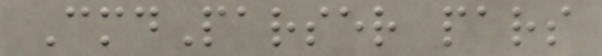CmdParser pars
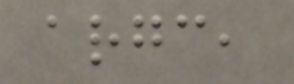argc,
